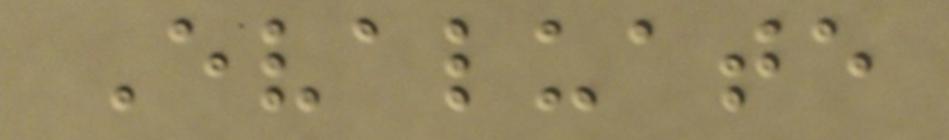Evaluate
